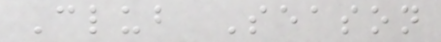Club Season
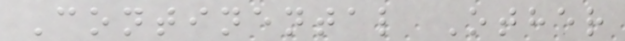Continental Other
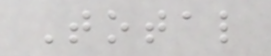Total
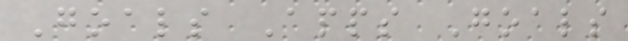Goals Apps Goals
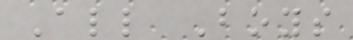All Boys
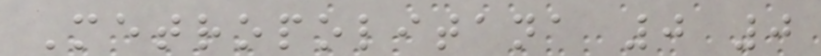Metropolitana 0 0
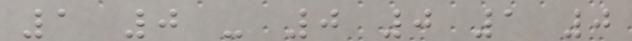1 0 - 0 0 1 0
